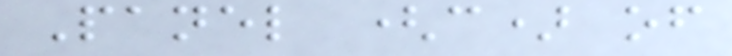Panel (c) of
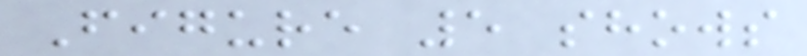Figure 5 shows
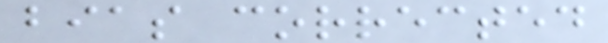bias corrected
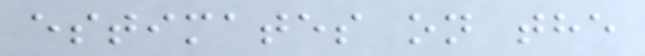estimates on the
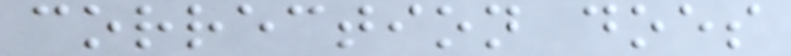correction does
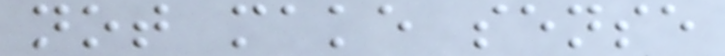not make sense
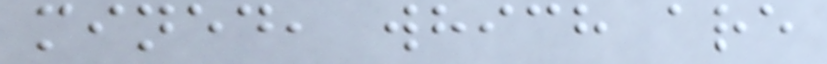mined, which are
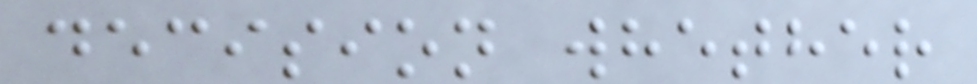decision whether
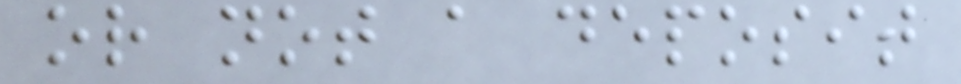or not a deposit
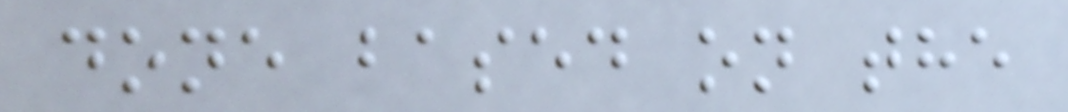done based on the
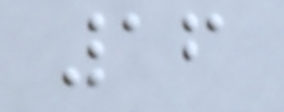16
